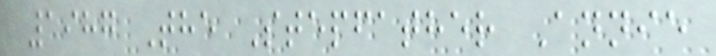1987 The Stepfather Annie
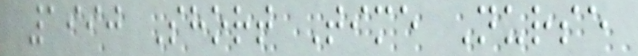1990 Short Time Nurse
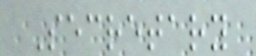Secretary
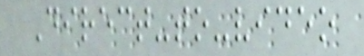Direct-to-video
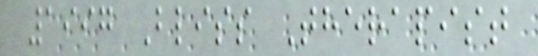1997 Bliss Therapist
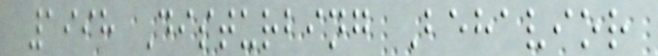1998 Disturbing Behavior
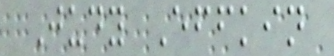Judy Effkin
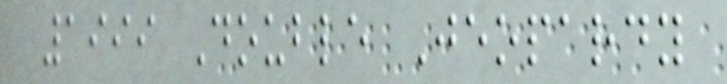1999 Double Jeopardy
